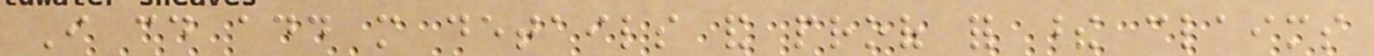I could add more details and proof for these claims
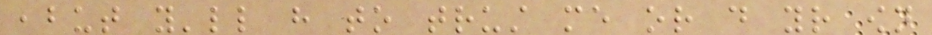,but you'll have to trust me or do your own
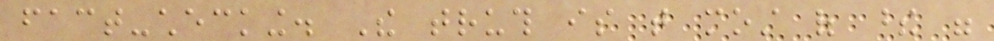fact-checking. The truth is that most of these were
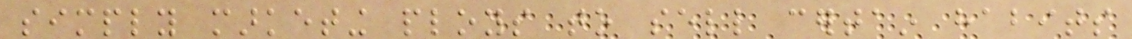simply marketing ploys to sell certain habits
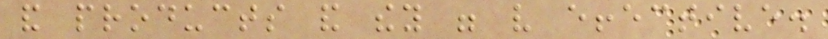and products and they were very effective.
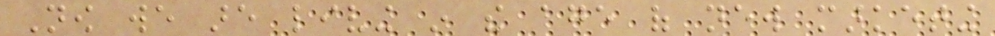Now we are living in the age of new marketing
